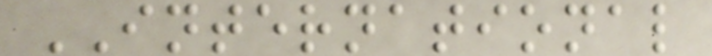INTERNATIONAL
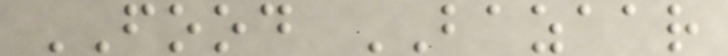FOOD BAZAAR
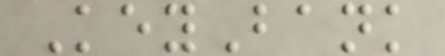KeyBank
